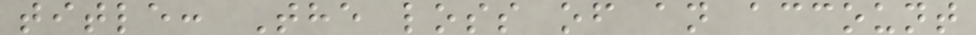title: The loss of an account
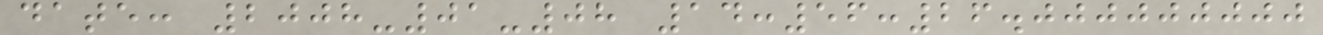date: 2008-01-08 14:56:26.000000000
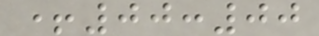+00:00
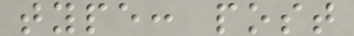type: post
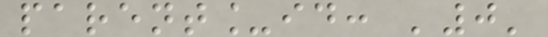parent_id: '0'
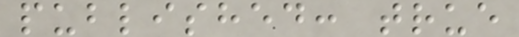published: true
